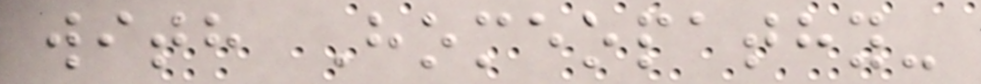with Homeopathy-
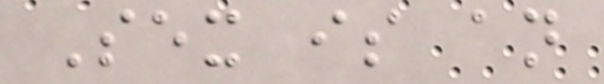Sex is an
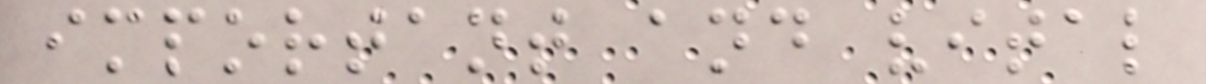important and vital
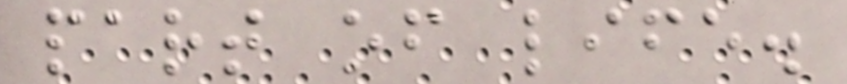part of life.
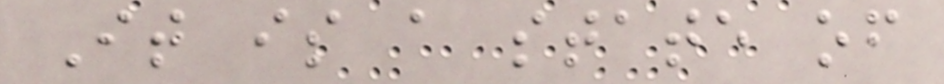It is a state of
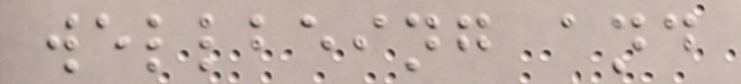wellbeing and
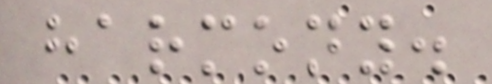harmony.
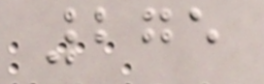275
